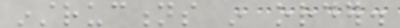instructions in order.
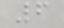6
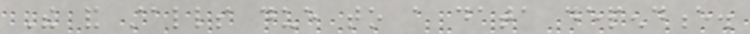The and stalls due to a data dependence.
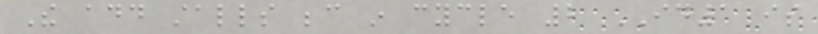The add stalls because in cycle 2 ID1 is
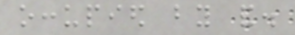occupied by and.
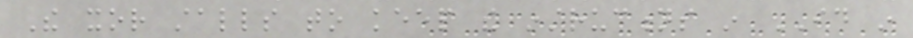The xor stalls to keep the instructions in ID in
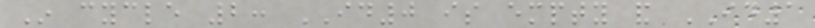In cycle 2: ID0 is empty and ID1
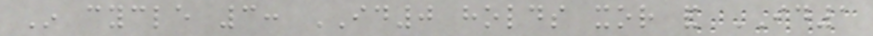In cycle 3: ID0 holds xor and ID1
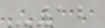-12
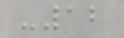-12
